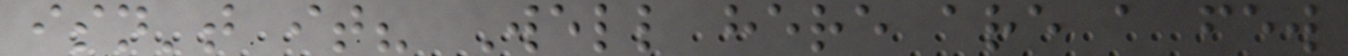isn't it? Well here are a few
